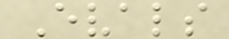Evals
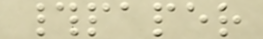#paper
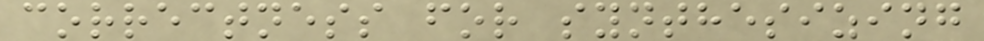correctness for synthesizing
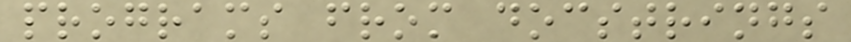programs from docstrings
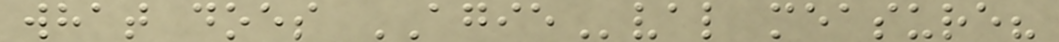what does AGIEval measure?
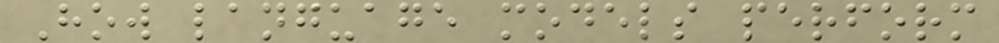How language models perform
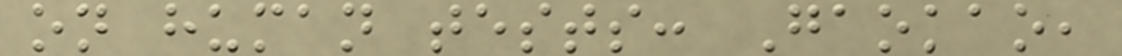on human tests: Gaokao,
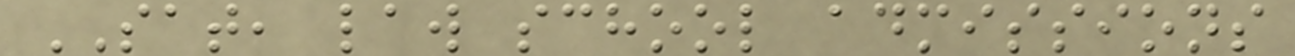SAT, law school admissions
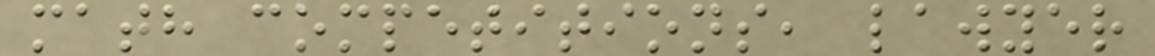math competitions, lawyer
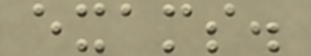exams.
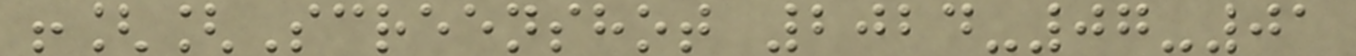![[Screenshot 2024-07-01
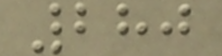280
